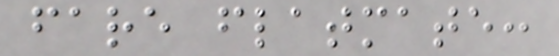fare flatmate:
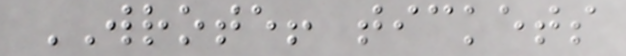WROTE! tickets
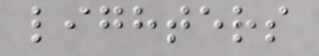lighters
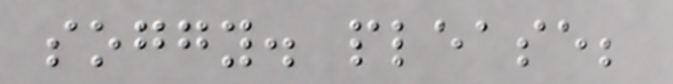soggy. please;
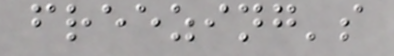freezing's
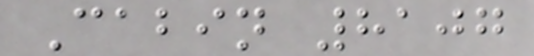Cabin 8107
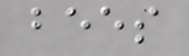bees
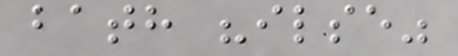bath "ilse"
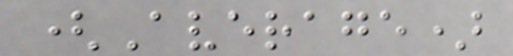(Average)
